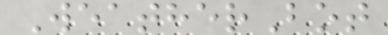WeatherBot
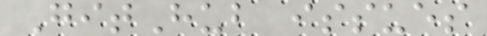GitHub issues
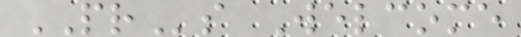PRs Welcome
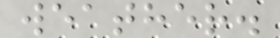weather.
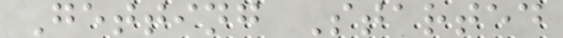Getting Started
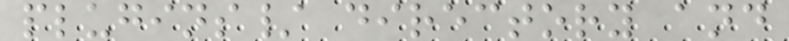plugins/ directory and
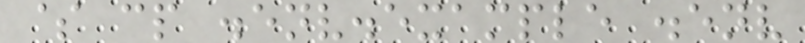$ cp .env.example .env
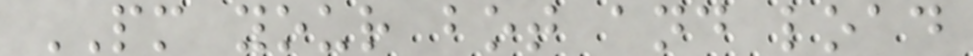PM your bot and load
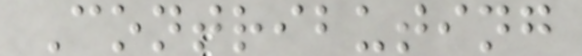Contributing
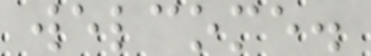welcome.
